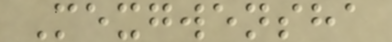Mexgwensha
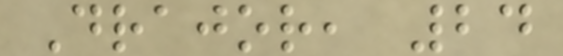Drajor, 24
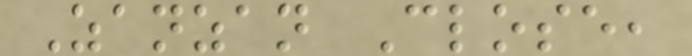Zanzan Close,
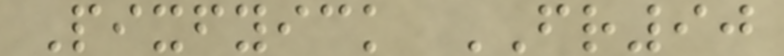Pixfyick FR90
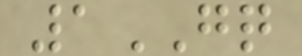1GQ
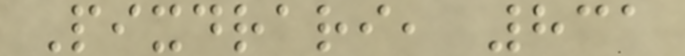Pixdrari, 831
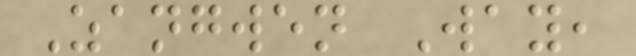Zangwen Way,
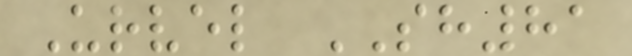Urvel SH81
